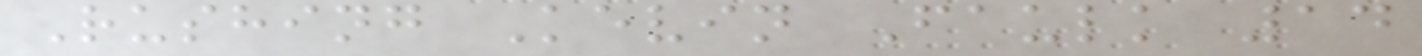Rushing Kevin Faulk 14
